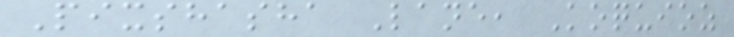Pixshasha Lane, Koquioz
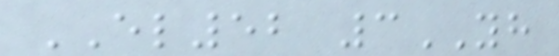EL52 3YH
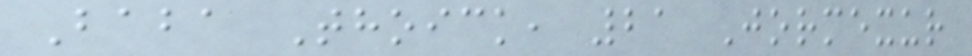Baba Thoick, 21 Jormexur
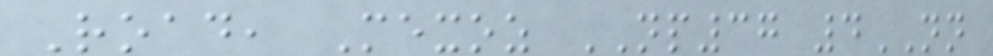Road, Mexoz NP37 4NN
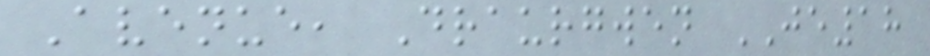Avenue, Draurgwen JE18
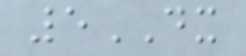5DX
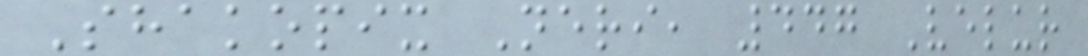Shakopix Neri, 447 Velur
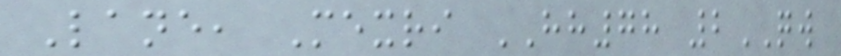Lane, Mexri HH78 2QW
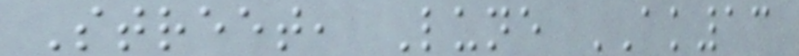Street, Lune AK13
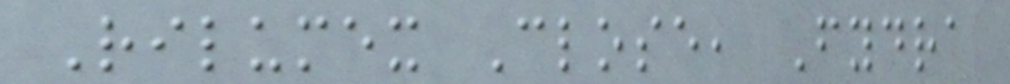Rilumex Close, Fydra
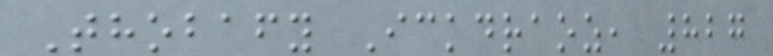Thobafy Ickdraoz, 827
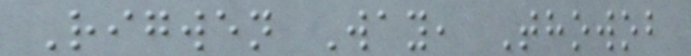Rigwen Way, Thowob
